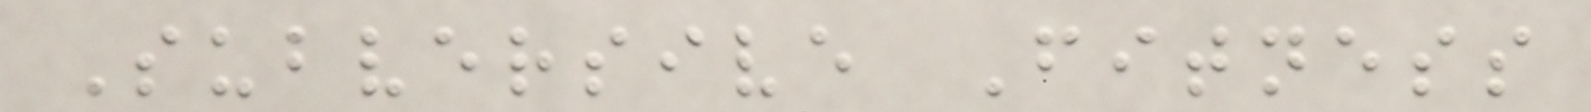Subversive Fitness
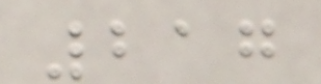217
